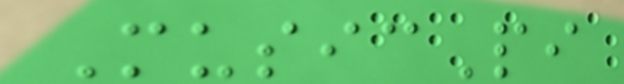MusicPi
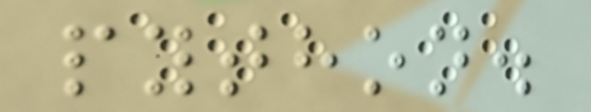python.
